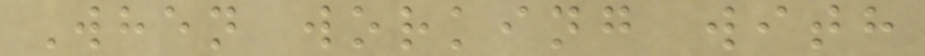When working with
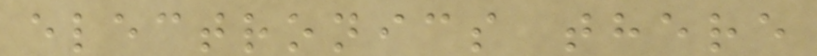electronics there
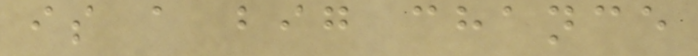is a big chance
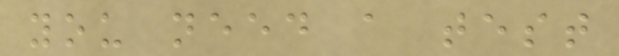you need a test
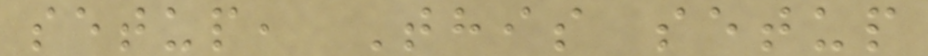setup, This setup
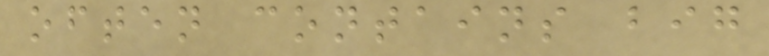often contains big
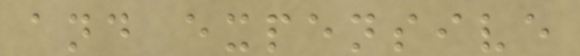and expensive
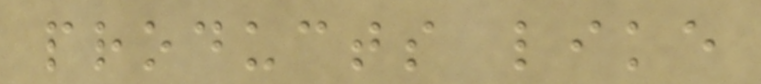products like
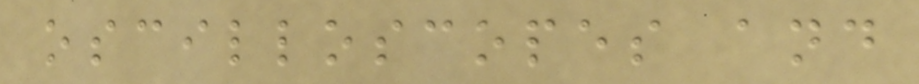oscilloscopes and
